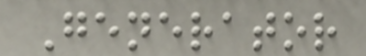Generator
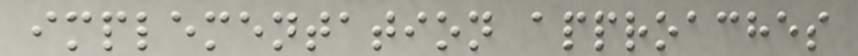implementation approaches
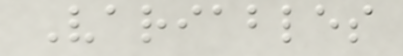Variables
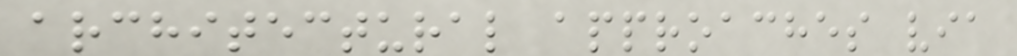architectural approaches via
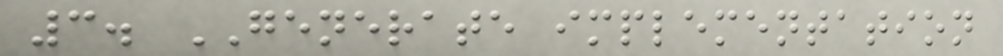3. GENERATE implementation
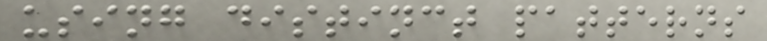using distinct patterns
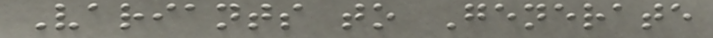Variants to Generate
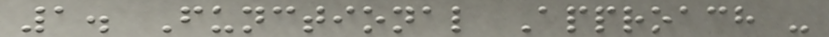1. Functional Approach -
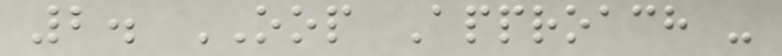2. OOP Approach -
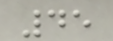45
